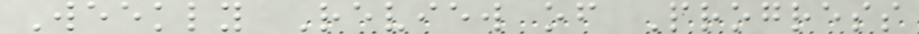Weekly Review of Progress
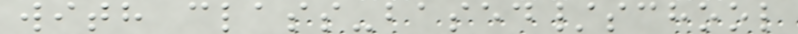with class-based/school
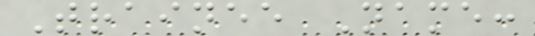Trainee Name:
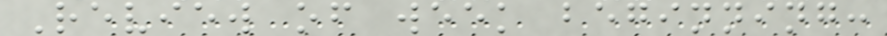Review of week beginning:
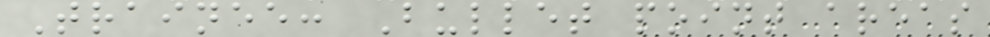Trainee: Bullet point areas
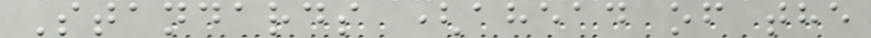Standards (ahead of the
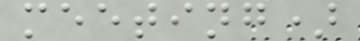meeting)
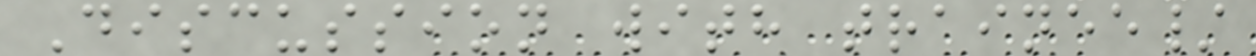Discussion with trainee/
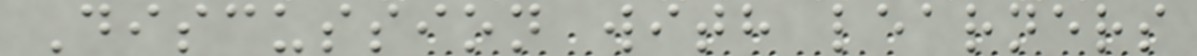Discussion with learners
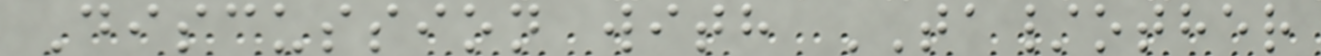Discussion with TA/other
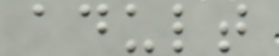adult
